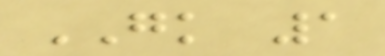GK 1
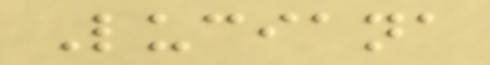Luciana
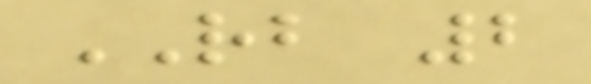RB 2
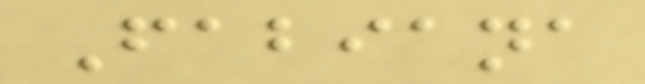Fabiana
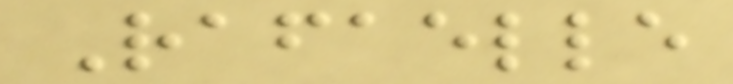Rafaelle
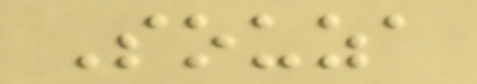Souza
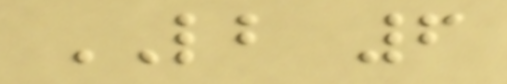LB 6
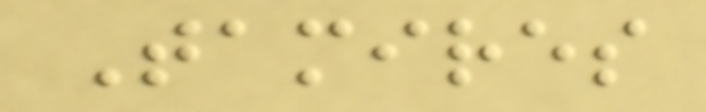Tamires
